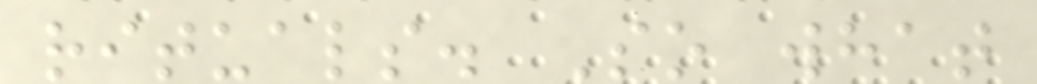rituals. So what
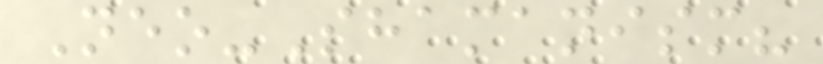Neo-Shamanism?
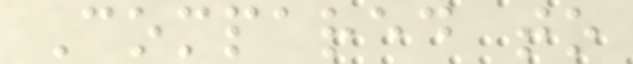Compared to
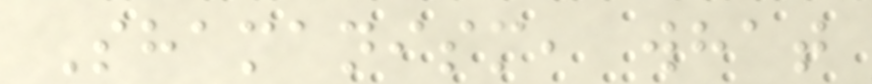Shamanism, what
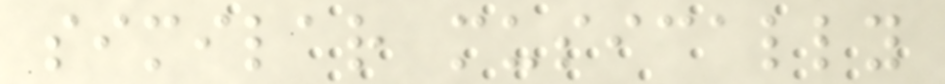similar musically
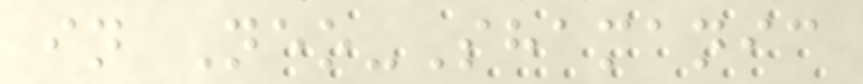in Neo-Shamanic
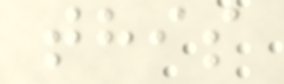this
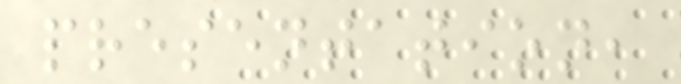presentation,
